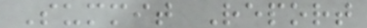Summit Report
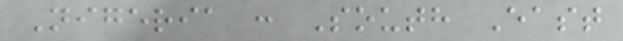Nigeria : South East
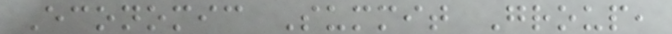Economic Summit Group,
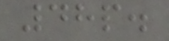48p.
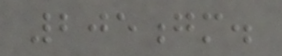205gm.
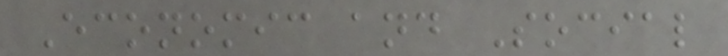Economic and Social
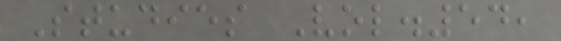Studies Vol.54,
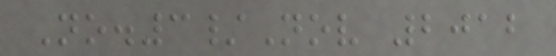No.3/Nov 2012
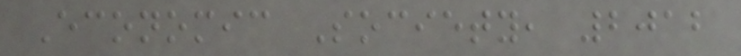Economic Society, 2012
